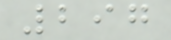297
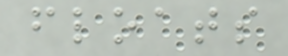floats
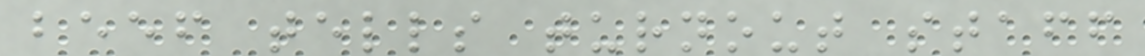beef tells turnout staff
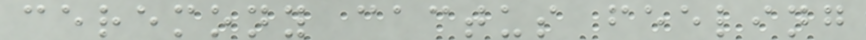ceremony cactus feeling
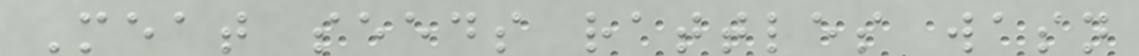Meat seeds rattles wasn
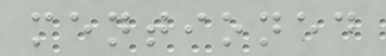mentioned
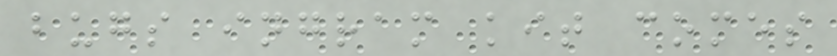bugs ingram kit comes
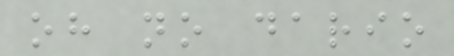oh no dario
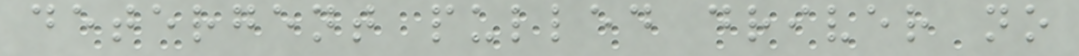detergent pulled driver no
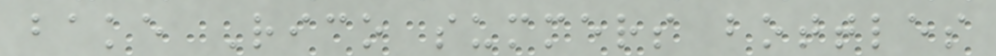bake Rico summers bottles
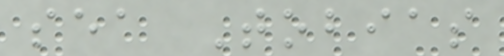sea Tobias
